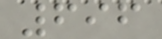696
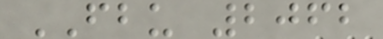FBU 2062
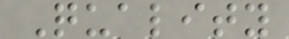Quality
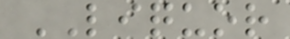LIQUOR
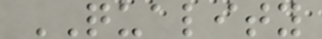QUALITY
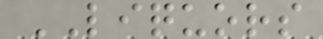LIQUORS
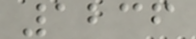1236
